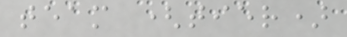team (tier)
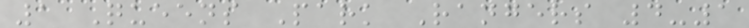1 Queens Park Rangers 4-1
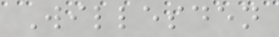Willesden
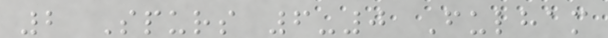2 Spurs 6-0 Fulham
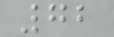72
